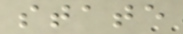state
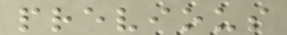previous
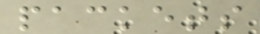packets
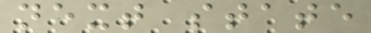next state
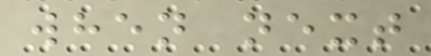when next
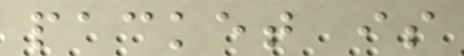packet is
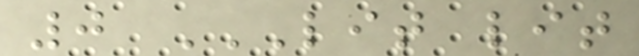0 LIT LIT
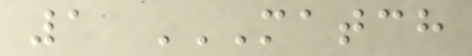1 MATCH
